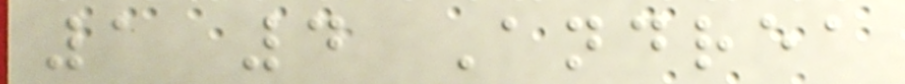1 4 Andrea
